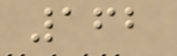162
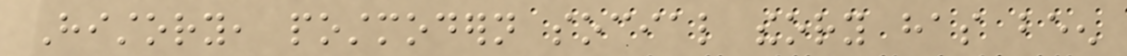History, postmodern social theory has been
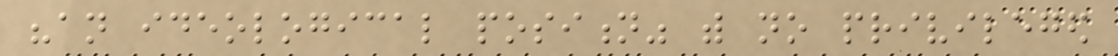"an ideological position" with no privileged
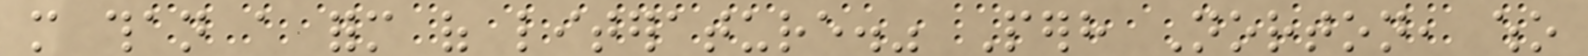more than a form of literature." Perhaps Norton, who
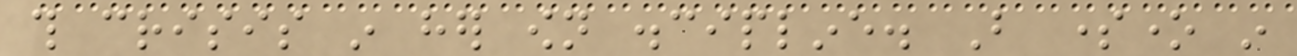this crisis in her own discipline. But someone in
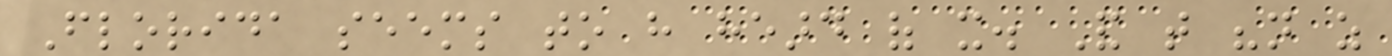Florida seems to have heard of it. And that "not as
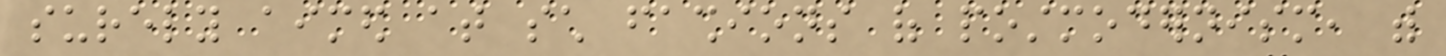surely aimed at such fashions of postmodernism, with
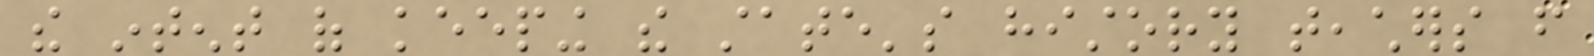the intent of keeping the state's history teachers from
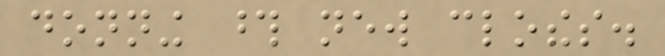donning those new clothes.
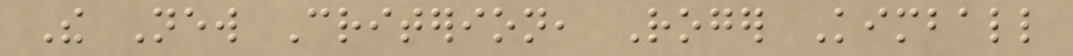The New Criterion, Roger Kimball
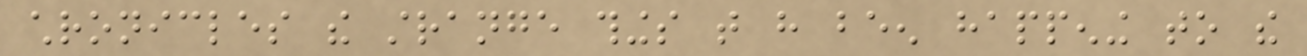chronicles the strange things that have been happening to the
